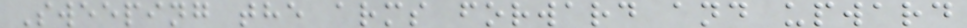Sweeping the arms forward and upward
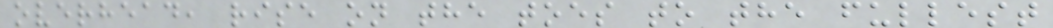overhead, rise on the toes to the fullest
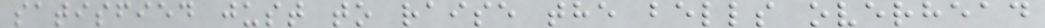satisfied just to raise the bells overhead
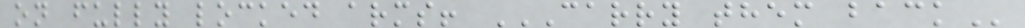on fully locked arms! CARRY THEM BACK
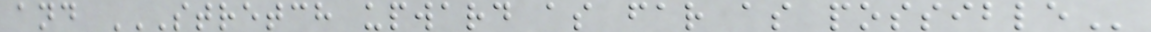and STRETCH UPWARD AS FAR AS POSSIBLE
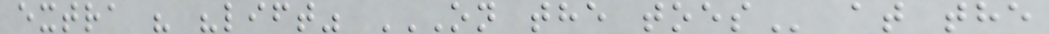extra " "lift" ON THE TOES at the
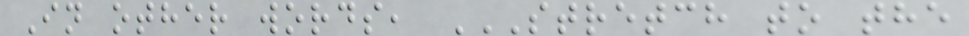In other words, STRETCH TO THE
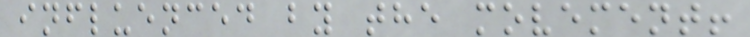influenced by the movement!
